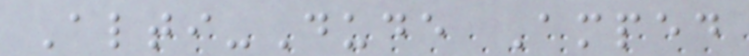Alti-Dude Amped
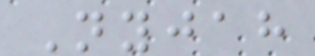Nyjah
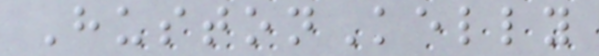HustonKelly
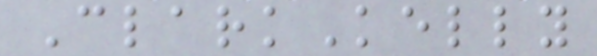ClarkKelly
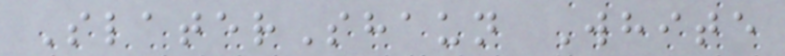SlaterShaun White
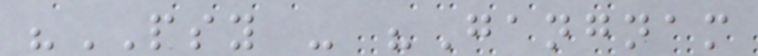"PSY - "Gangnam
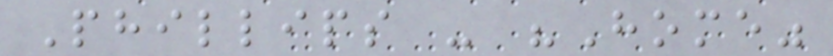Phillips - "Home"
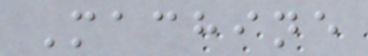Machine
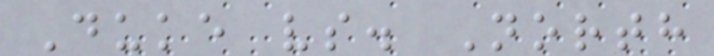Duke vs. North
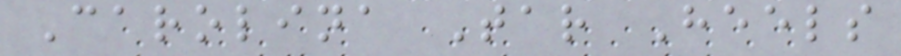Carolina Tar Heels
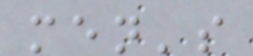men's
